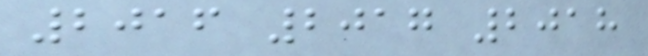2016 2017 2018
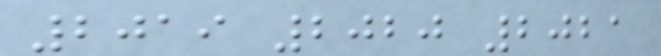2019 2020 2021
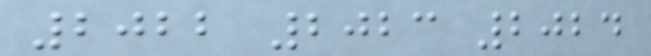2022 2023 2024
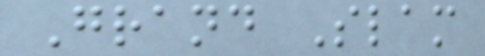Grand Slam
